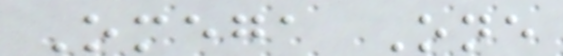Omega One
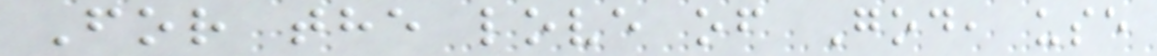For the love of God, use
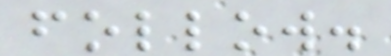follow.
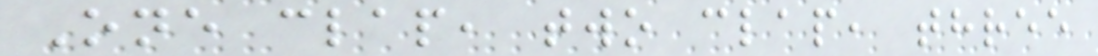One clap, two clap, three
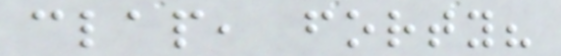clap, forty?
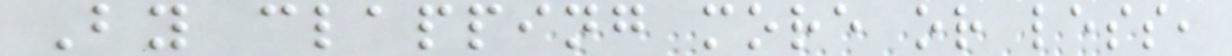By clapping more or less,
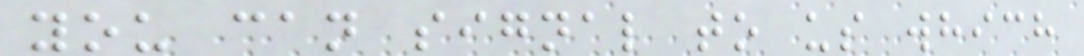you can signal to us which
